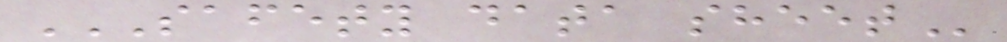SAFETY DATA SHEET
